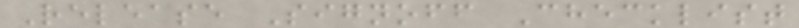Release Signoff Checklist
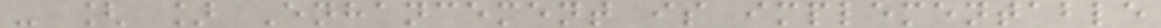- [ ] Enhancement is implementable
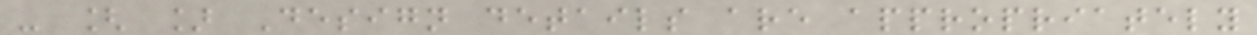- [ ] Design details are appropriately
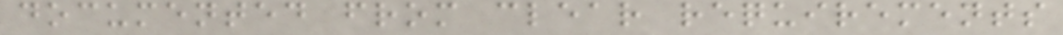documented from clear requirements
